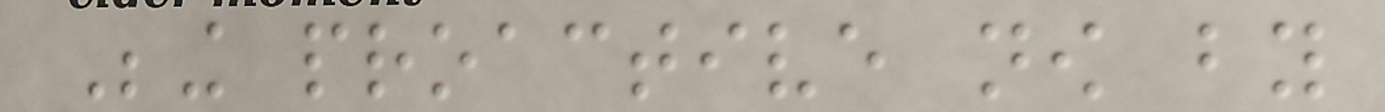Being proactive now by
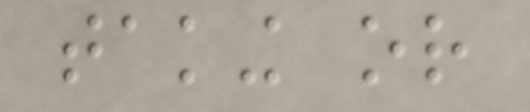taking or
